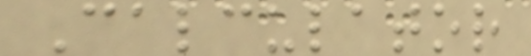Calculator
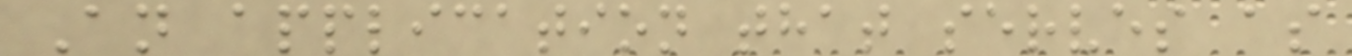An application that serves as
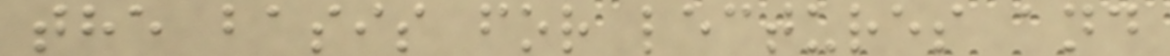the basis for lectures and
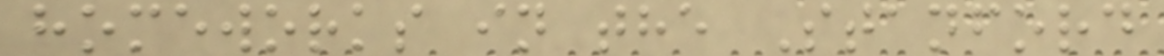homeworks in the Stanford
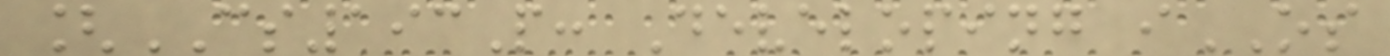[CS193P: Developing iOS
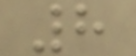8
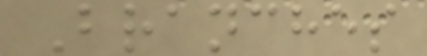Branches
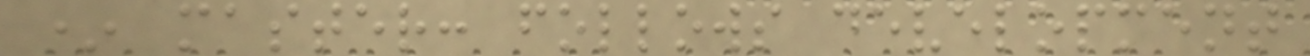* master: follows development
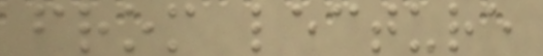from lecture
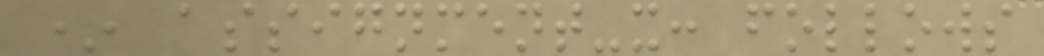* assignment-x: follows
